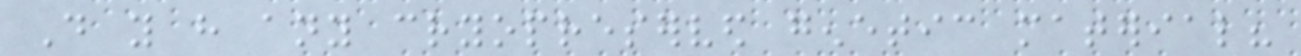Do you have any cryopreserved genetic material?
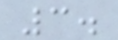3.
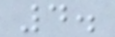4.
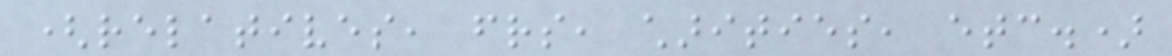(relatives, friends, charities, etc.)
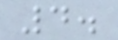4.
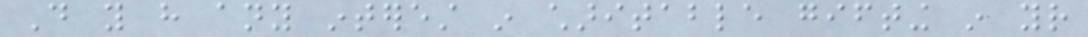Do you have any interest in charitable gifting in your
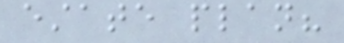estate plan?
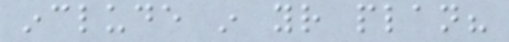include in your plan?
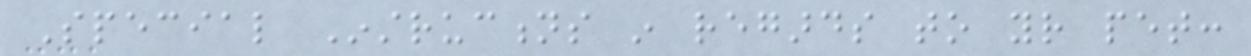Special Instructions in regards to your pet:
